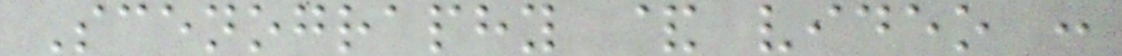Scenography & video :
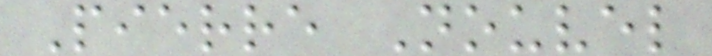Pierre Nouvel
